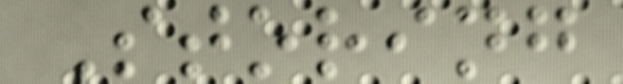Storing
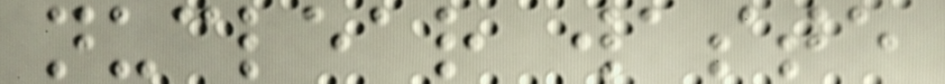nuclear waste
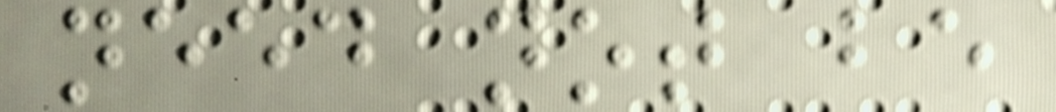need not be
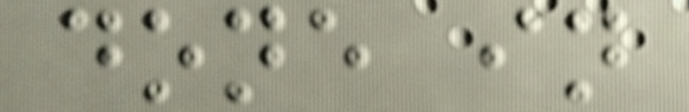done in
